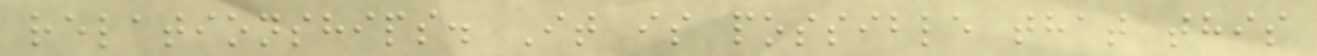relationships. It is possible that this
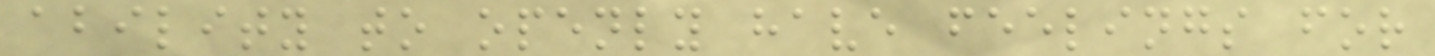ability to openly have feelings for
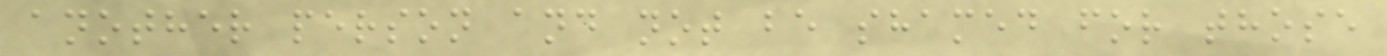another person and not be shamed for those
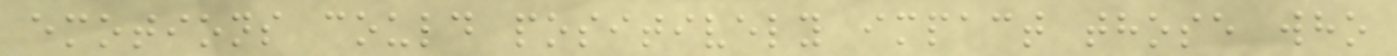emotions could positively impact those who
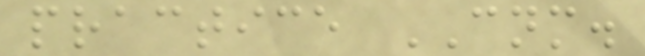practice CNM.
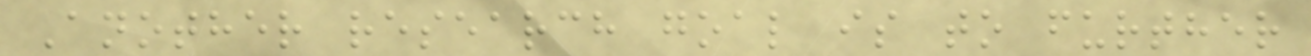Another research goal is to further
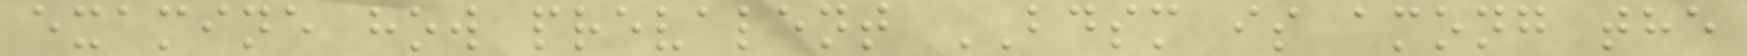examine how prevalent BDSM is among the
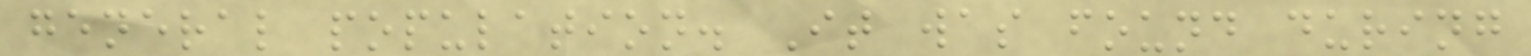general population. It was found during
